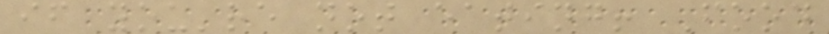if you're not eating! Food
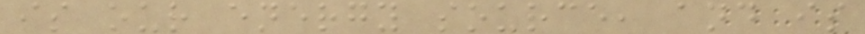is our energy source, and is
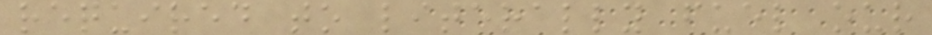required to literally fuel our
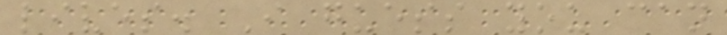lives. I guess you can
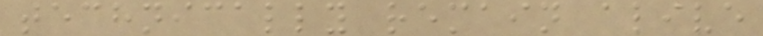technically remain alive
